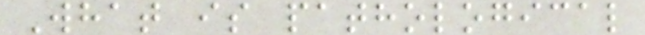What is pathological
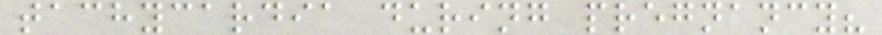tachycardia during pregnancy?
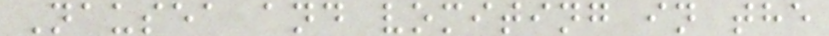Nausea and vomiting in the
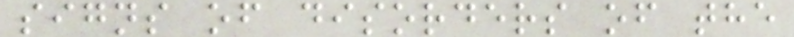signs of disorders of the
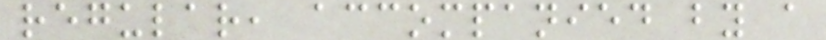regular, accompanied by a
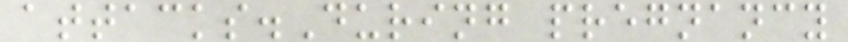attacks.During pregnancy
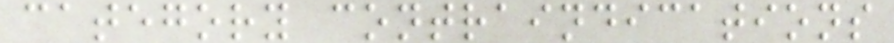category contraindications
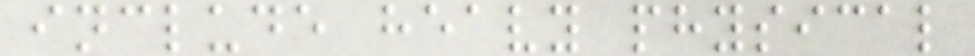include heavy physical
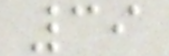39
